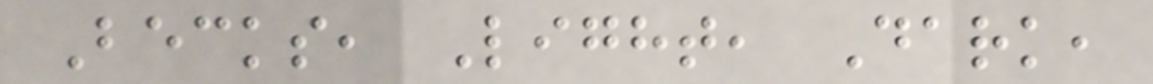Becks, Light, Dark,
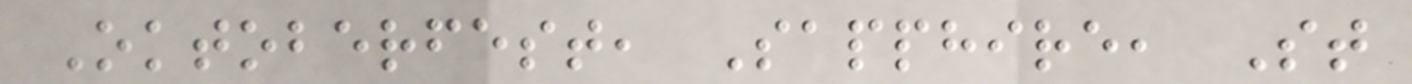Oktoberfest, Sapphire, St
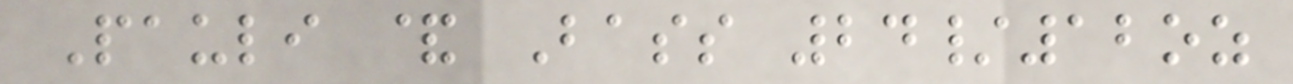Pauli & Bass 24/12oz
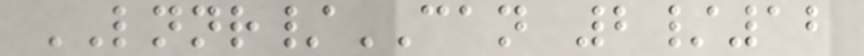LNNR/CAN 2/12
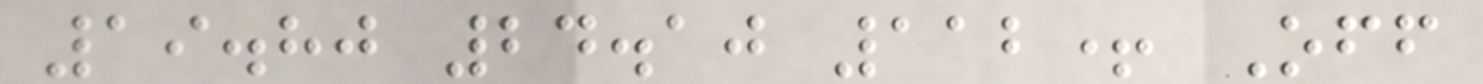19.80 24.10 112+ Off
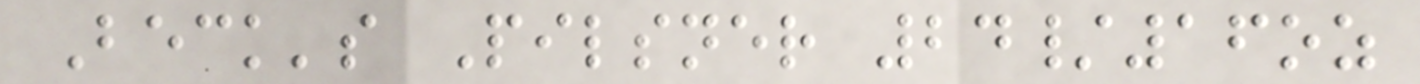Beck's Pilsner 24/16oz
